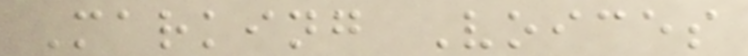Marking Voices
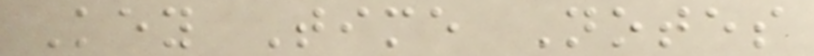Key Time Notes
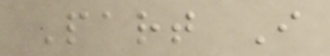Part I
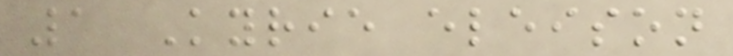1 Kyrie eleison
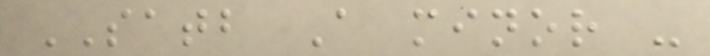SATB A minor -
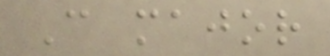C major
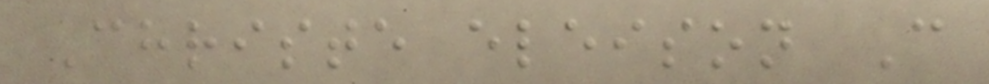Christe eleison C
